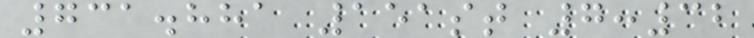731.881 151st 7:32
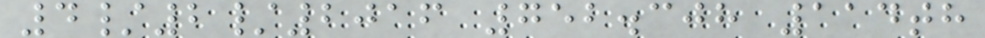4/2/2016 752.308 114th
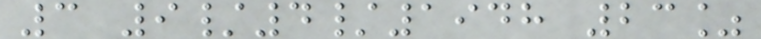3 9/4/1948 23%
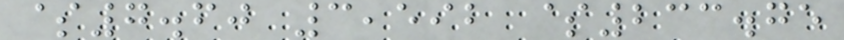$7.60 3,592 $233.75
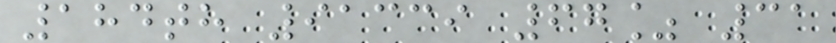184th 91339 67% 31
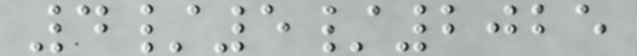4/5/2025
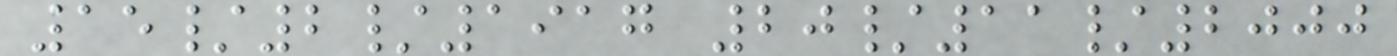15/2/1917 20/11/2000
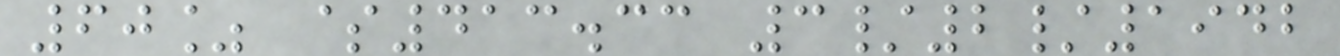60% $413.33 3/2/1942
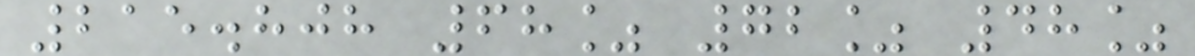215.808 68% 72% 48%
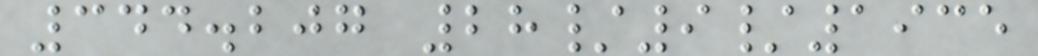344.207 28/9/1935
